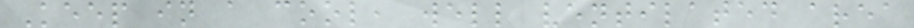Keep in a cool, well ventilated area
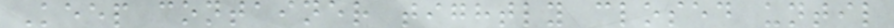Keep container tightly closed until
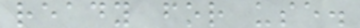ready for use.
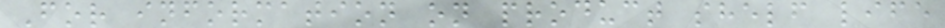For information on product shelf life
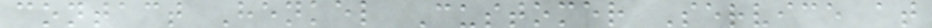contact Henkel Customer Service at
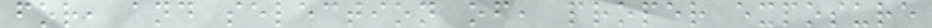for, and selection of, proper exposure
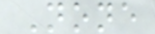None
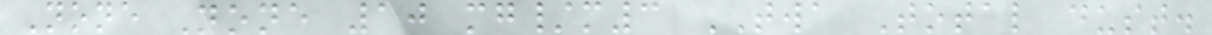None None 10 mg/m3 TWA Total dust.
